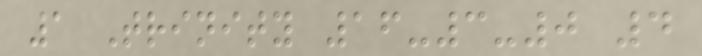1 Trinity 16-3-0 4
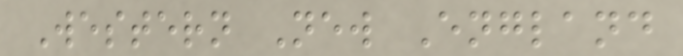Western New England
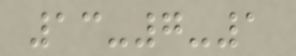13-7-1
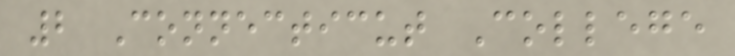2 Connecticut College
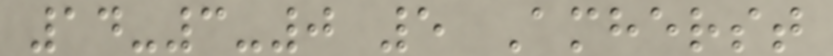14-3-0 5 Amherst
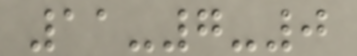11-7-0
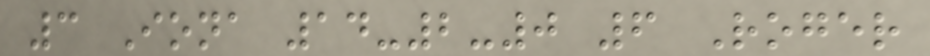3 Iona 14-2-0 6 Roger
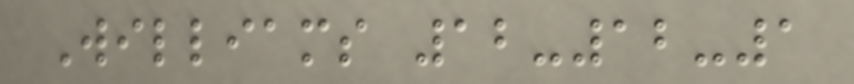Williams 12-12-1
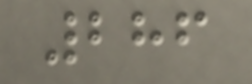286
